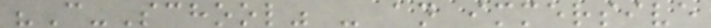"C-School" - an immersive
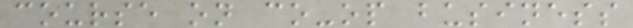course on co-op business
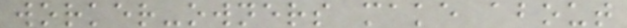worker-owners make about
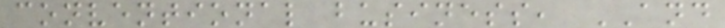conventional business, AND
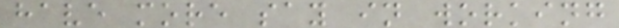have more say in working
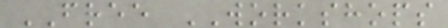FREE WORKSHOPS
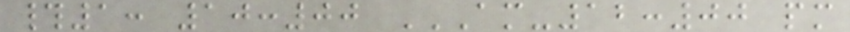#1: 10:00 AM-12:00 PM
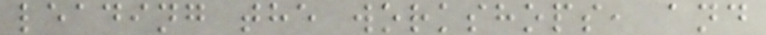leading the workshops, and
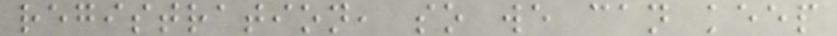registration, so we can keep
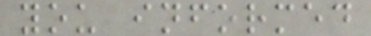you informed
